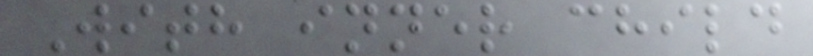With inner child
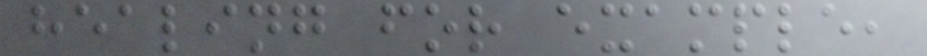healing for example,
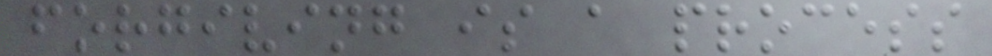forgiving is a process
